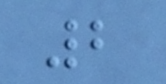2
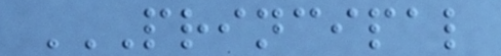PRINCIPAL
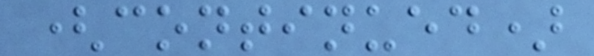(continued)
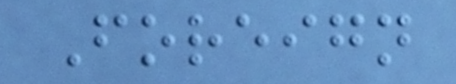Foreign
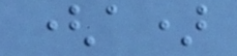(a)
